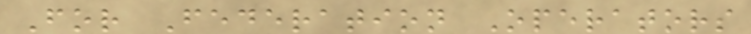For Federation Operators
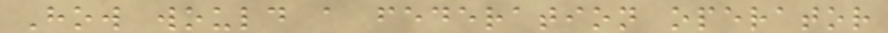How would a federation operator
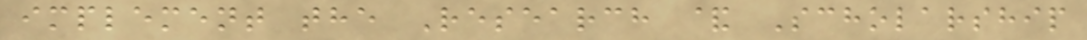implement the Research & Scholarship
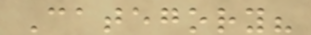Category?
